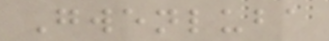Gwenluba
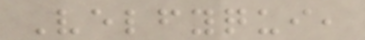Velfyqui,
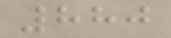880
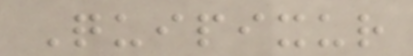Quipixur
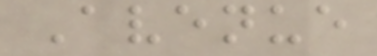Avenue
